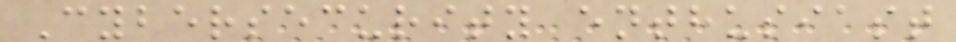Cybersecurity enthusiast
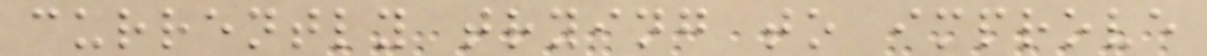currently trying to improve
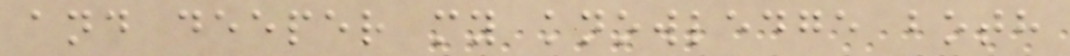and deeper my knowledge both
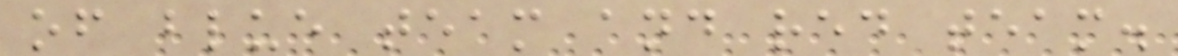of blue team and red team.
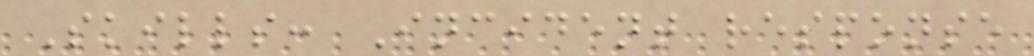Skills: Incident response
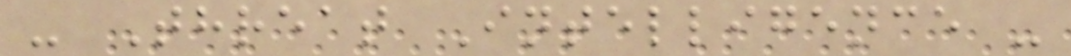- Threat Intelligence -
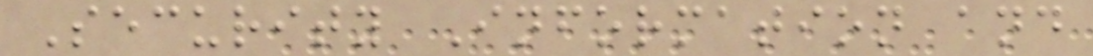Security Information and
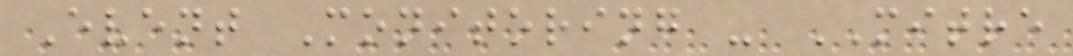Event Monitoring - MITRE
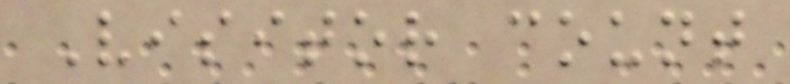Visitor count
